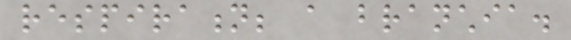respiration; a branchia.
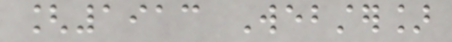[1913 Webster]
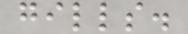gills.
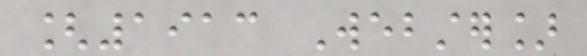[1913 Webster]
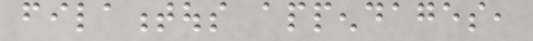filamentous appendages,
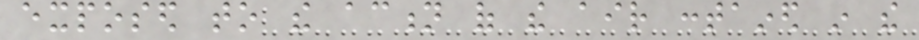exposed to the action of the air contained in the
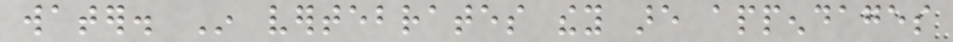water. In vertebrates they are appendages
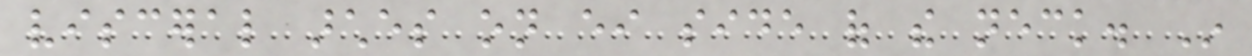visceral arches on either side of the neck. In
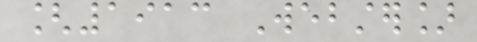[1913 Webster]
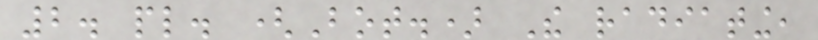2. pl. (Bot.) The radiating,
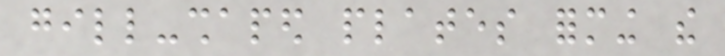gill-shaped plates forming the
